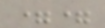==
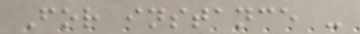For instance -
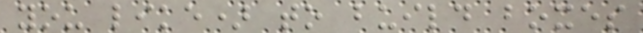you like) to build boxes
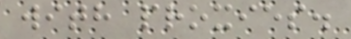with proxies.
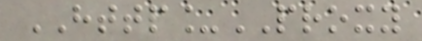HTTP_PROXY
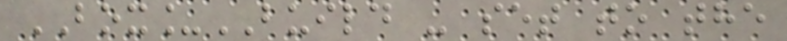BOX_BUILD - set to the
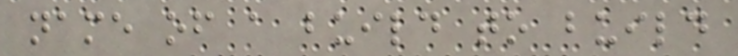name of a build to build
